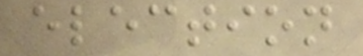election
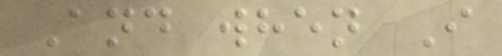And when I
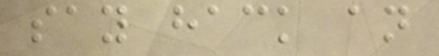say hack an
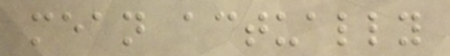mean actually
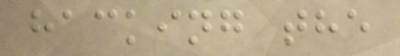hacking the
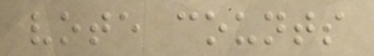vote counts
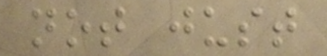not just
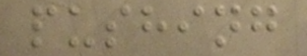pushing
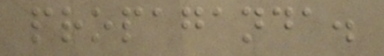propaganda.
